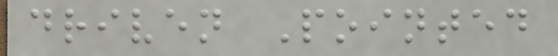driven Pointed
